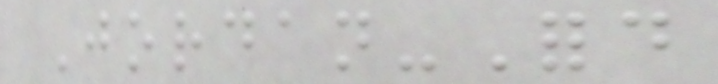Jordan-Ford
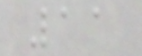11
